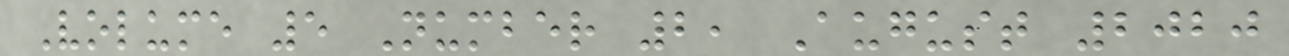Volume 5 Number 2, August 2020
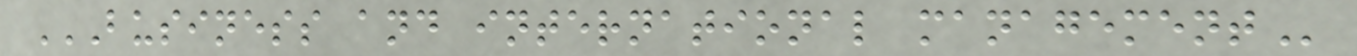BUSINESS AND INTERNATIONAL MANAGEMENT
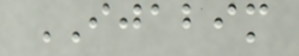IJABIM
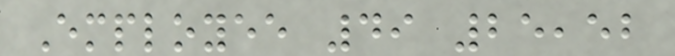Employee 49 25,52
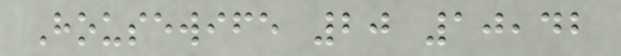Housewife 20 10,42
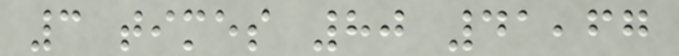3 times 80 41,67
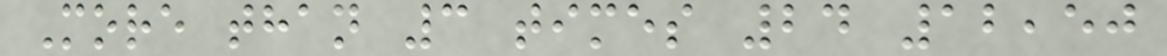More than 3 times 24 12,50
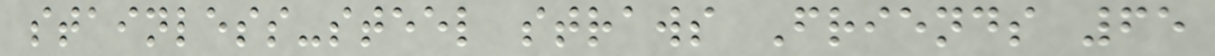stainless-steel straws Friends 65
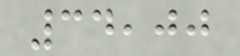34,00
